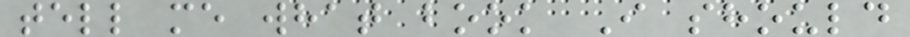tell me what book I should
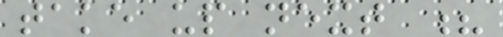take up next ?
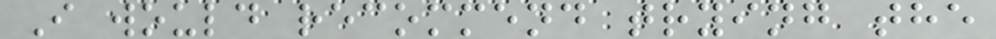I would recommend trying the
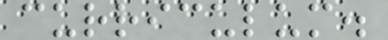curriculum.
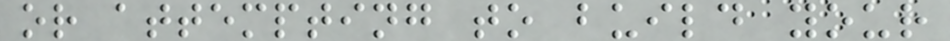or attempting to build your
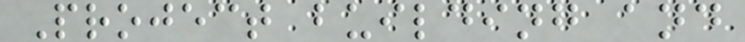Project building and
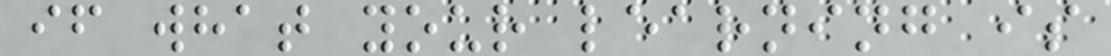if what your learning is
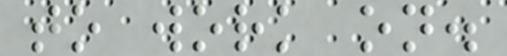to work on.
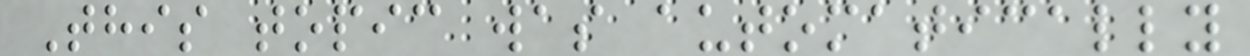This topic was automatically
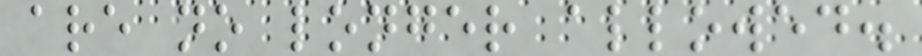are no longer allowed.
